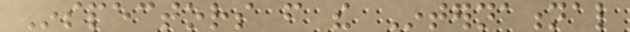Inspectors from the International
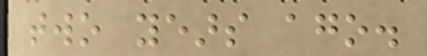two years ago.
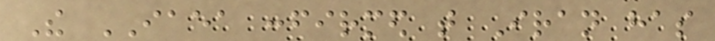The IAEA confirmed that Iran has
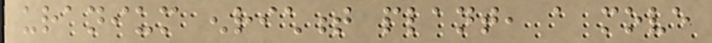uranium enrichment plant, a move
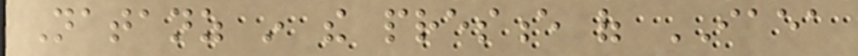Natanz in the presence of IAEA
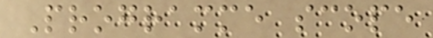Programme scope
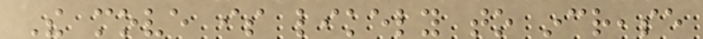The move is likely to increase
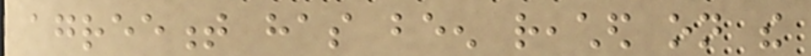agreement has been reached on the
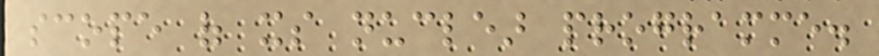scope of its nuclear programme.
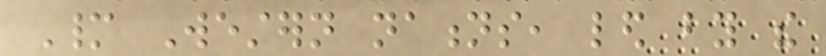Many Western nations, led by the
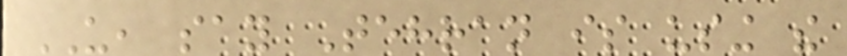US, say Tehran is using the
